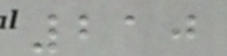210
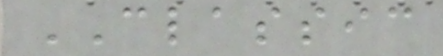CLASSIC
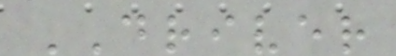DRIVER
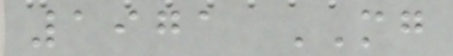1971 MG
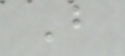B
